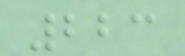223
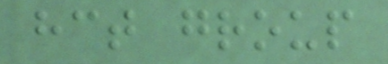hct group
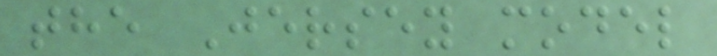the Jersey model
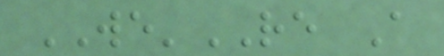WE'RE A
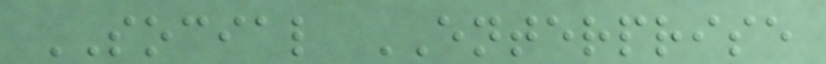SOCIAL ENTERPRISE
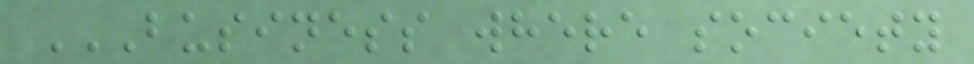BUSINESS WHERE SOCIETY
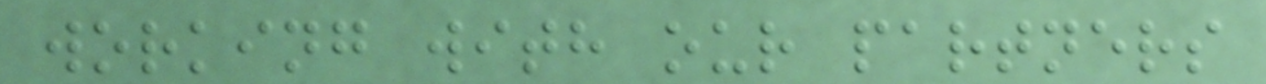working with our partners
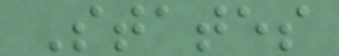States
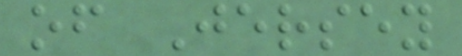of Jersey
